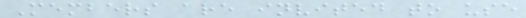Members are invited to use
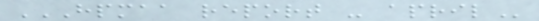HPMAA REPORT - APRIL
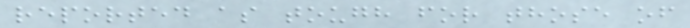reported as tough for those of
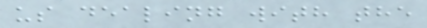us dealing with the
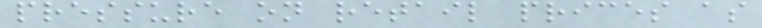pressure on retail prices as
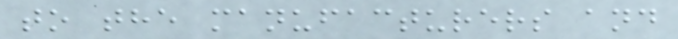to the manufacturers and
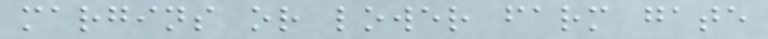margins or lower farm gate
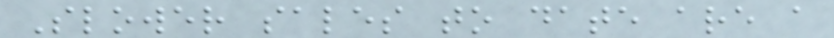Slower sales to date are a
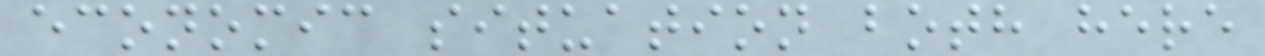economic situation both here
